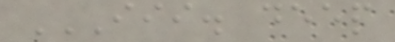III. DEEP
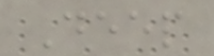Deep
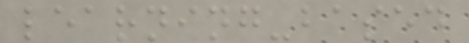learning-based
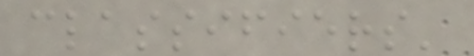classifiers'
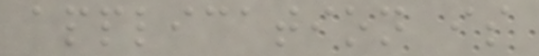application is
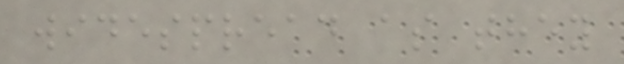widespread as they
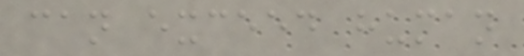can exceed human
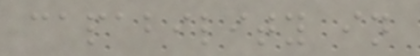capability in
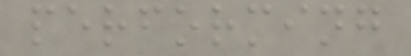performing
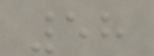58
